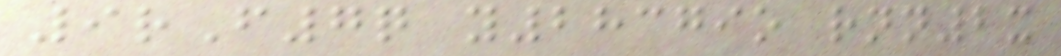9rF7q y28379o rnn2x
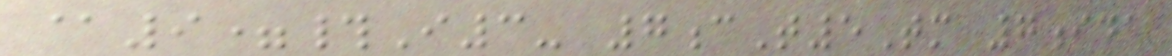@9=#I3- 7cT5Tm 7ida
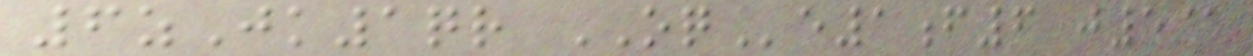6zJk1qr OQe1f6 j5@
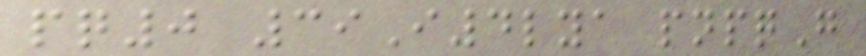pq0 39I4lya pnpqG
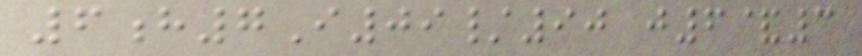6h7I09/90 j6&3
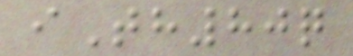iTh80q
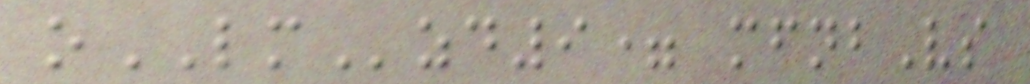oLMzd9= mfnbVs
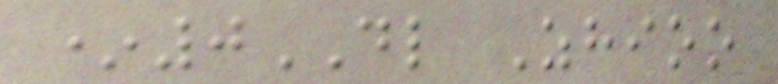*0DL Zhioo
